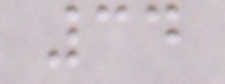34
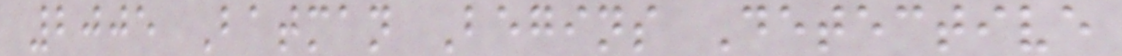2005 Batman Begins Detective
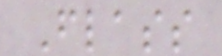Flass
